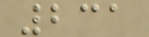231
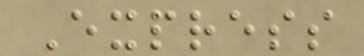Express
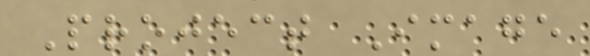Project Image
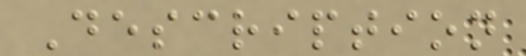Description
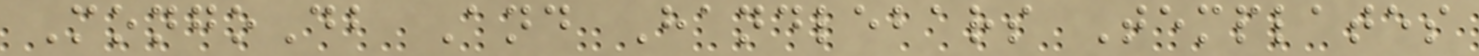MongoDb And Handlebars Templates
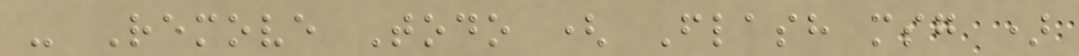- Remove Todo ( Flash msg )
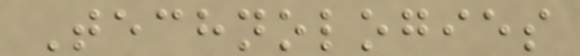Technologies
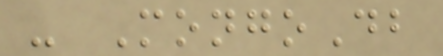- MongoDb
